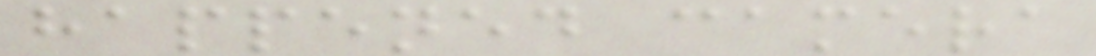happened camera
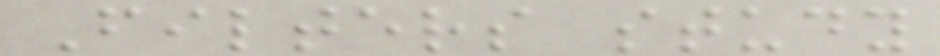Filters study
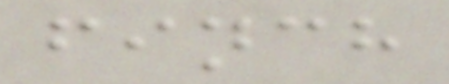finch
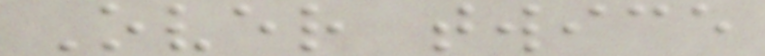Over twice
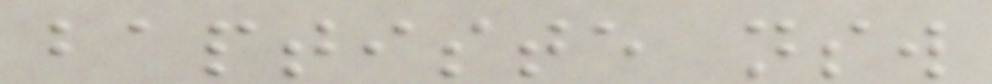baptiste nsw
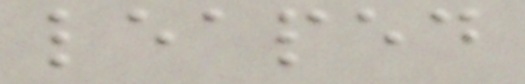leaped
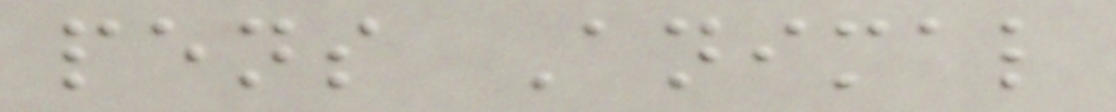pens Animal
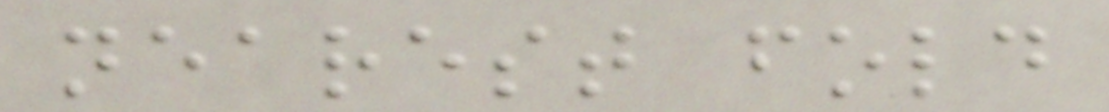nearest fold
